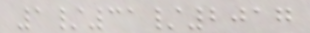1/31/2017
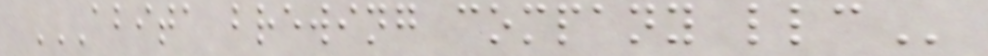ABITA BREWING COMPANY LLC
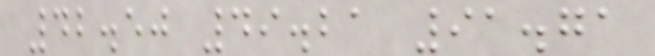42.50 49.21 91.71
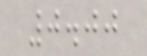0.00
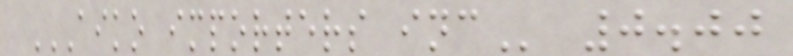AIKO IMPORTERS INC 0.00
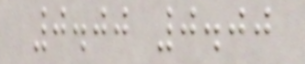0.00 0.00
